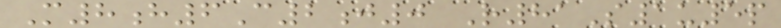M8h6C2j0 R81S1u5p
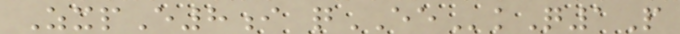ZxpE8i qEEkQ1P
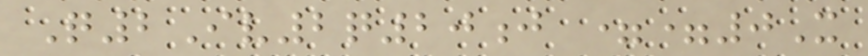Q2Iv2q20j ==0X
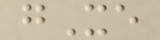gXe
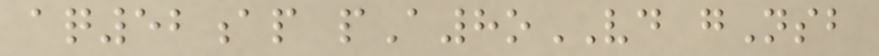aq52ap pA8oVD gNsb
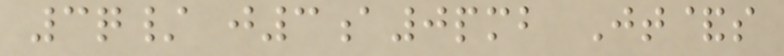3q/ j3a0pmb Jt&s
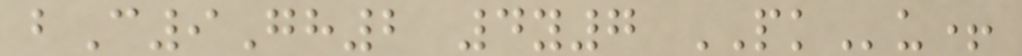bC9Gh2 4y7 PKu+
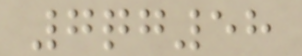7qg58
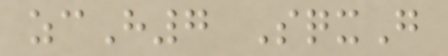zcH7 SqxG
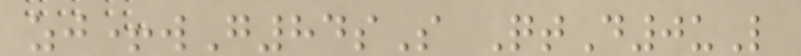zj+wG84sS QtD0uL
